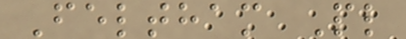Feltham Pl
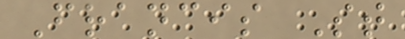Francis St
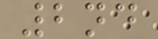2nd
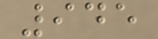945
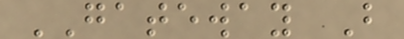GATEWAY B
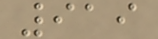919
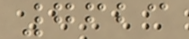7623
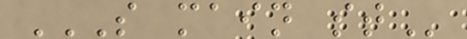S MAIN ST
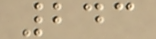243
